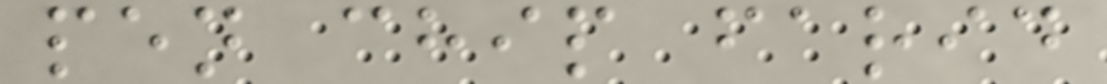pen chip farid
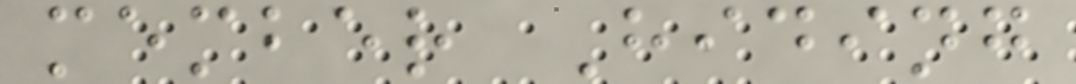member Hiding
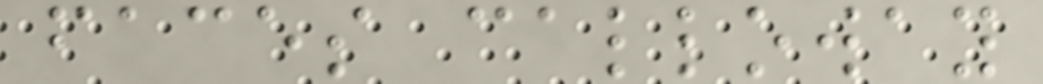faces calloway
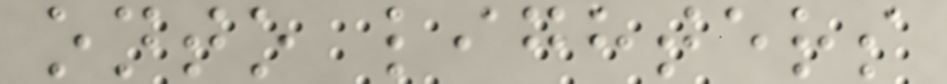onto lighters
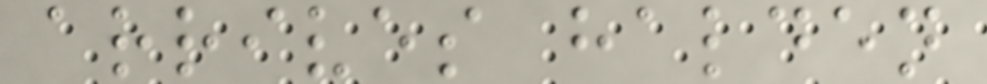arrives halden
